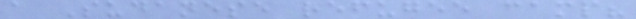a Sudanese refugee camp?
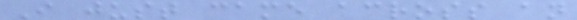I just came across an
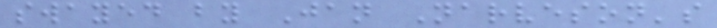swayed by Jan Narveson's
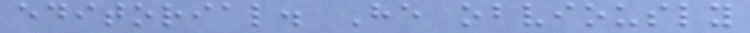editorial. He obviously
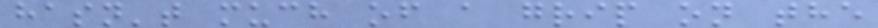hasn't much of a grip on the
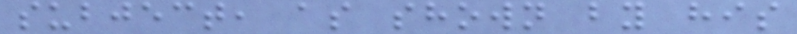subject, as shown by his
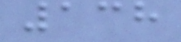138
